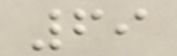69
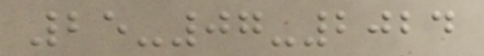25-07-2024
